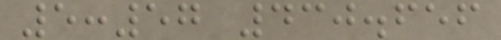5:57 430.656
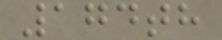174th
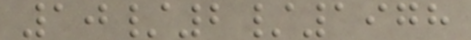10/2/1978
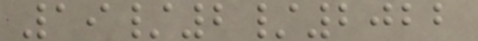19/2/2022
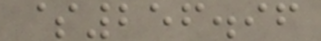$256.96
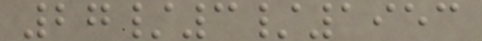27/3/1953
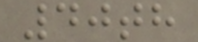40th
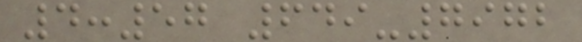4:57 649-7972
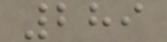289
